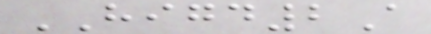HIGD2A
